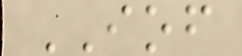IOF
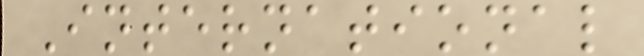International
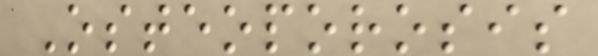Osteoporosis
